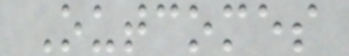Outcomes
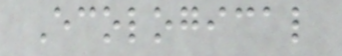Ecological
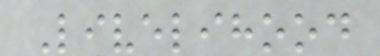Livelihood
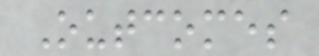Outcomes
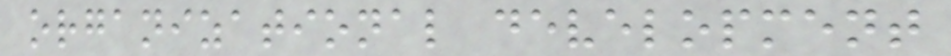organizational development
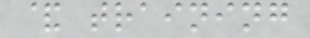& training
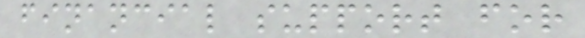financial support for
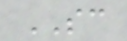SC
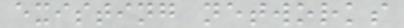existing networks
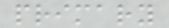primary
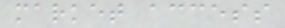market access
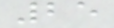25
